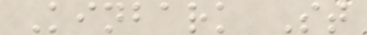Kinbark St
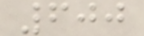600
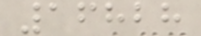16828
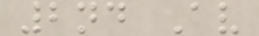2nd Av
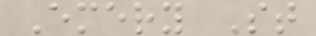Emery St
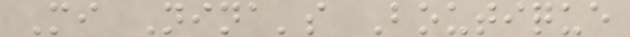Mi Nina's Boutique
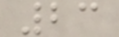23
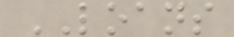LOANS
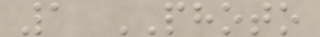1 PHOTO
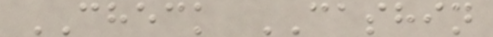CHECK CASHIN
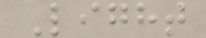Light
